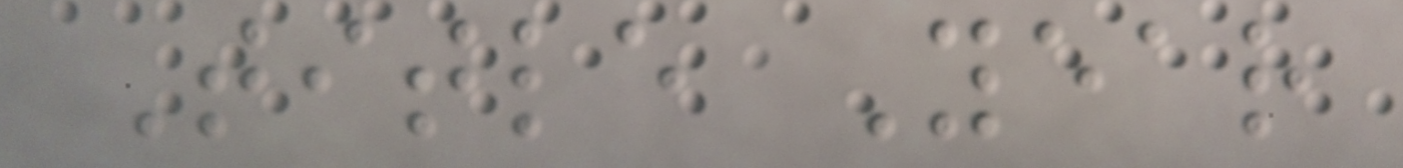Title Year
